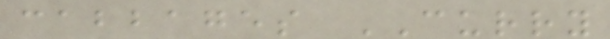cabbages CURRY
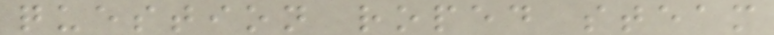question roped steam
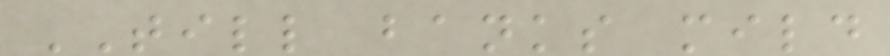TILL banks mild
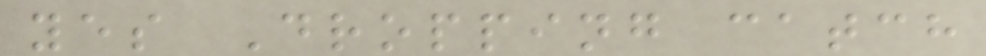yes Dropping catch
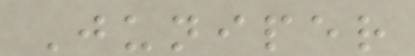Juniper
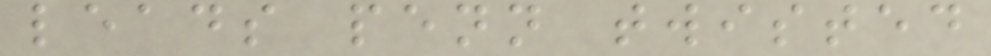leads penn twisted
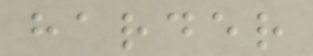harder
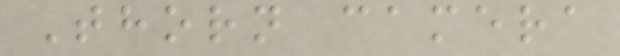Thorn camera
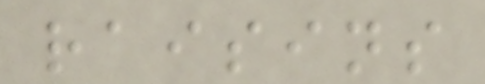raisins
